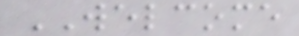WELCOME
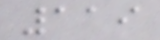119
